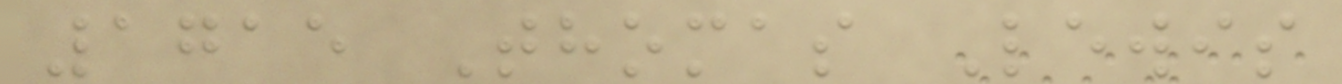1715 Thomas Lewis
